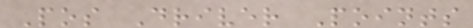Pos Driver Points
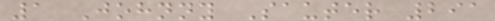1 Johnny Sauter 291
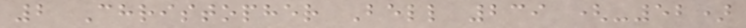2 Christopher Bell 239 (-52)
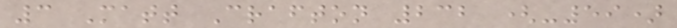3 Matt Crafton 232 (-59)
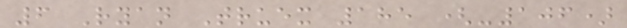6 Ryan Truex 185 (-106)
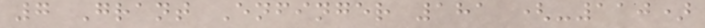7 Grant Enfinger 181 (-110)
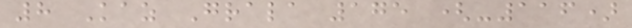8 Kaz Grala 175 (-116)
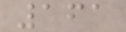161
